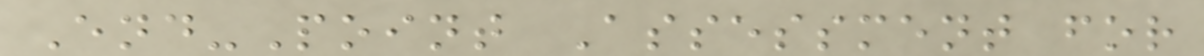End-Point Assessment for
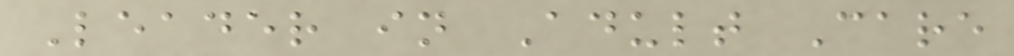Leader in Adult Care
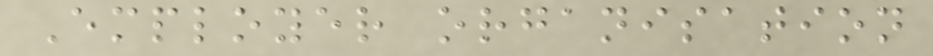Employer organisation
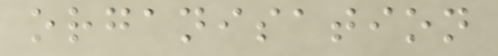organisation
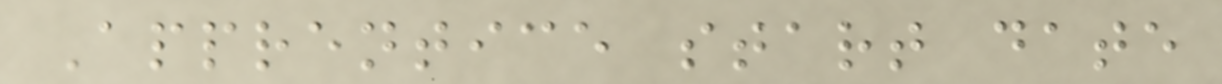Apprentice start date
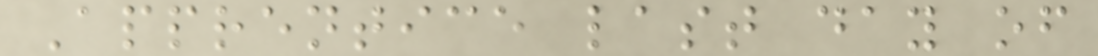Apprentice last day of
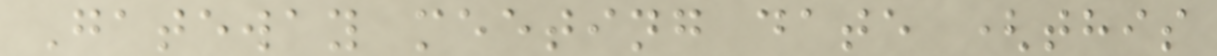Gateway meeting date (this
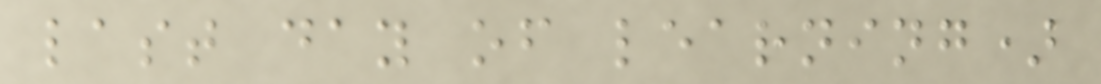last day of learning)
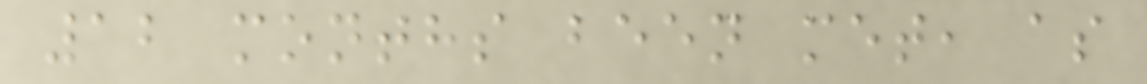12 months been met, as
